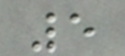5
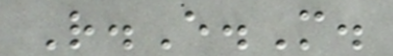R.E.M.
